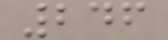246
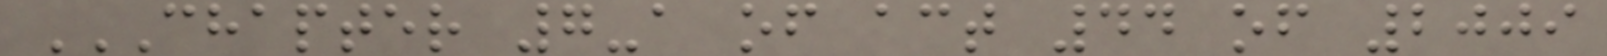CHAPTER 7-A OF ACT 44 OF 2009
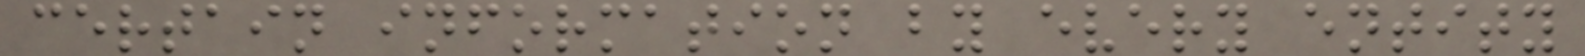certain information by every entity
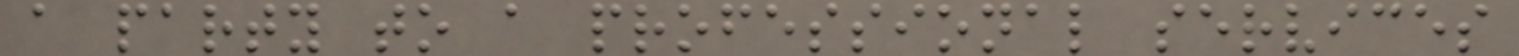a party to a professional services
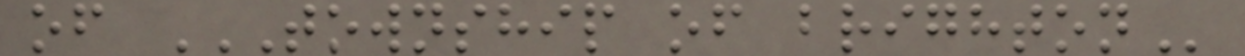of TOWNSHIP OF BRIGHTON
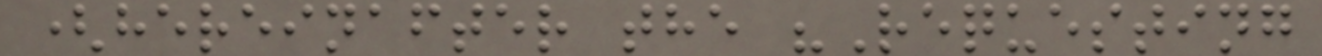(hereinafter the "Requesting
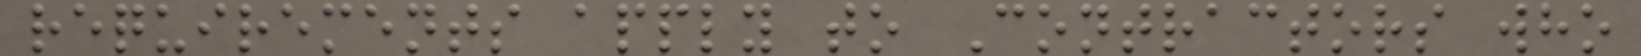requirements apply to Contractors who
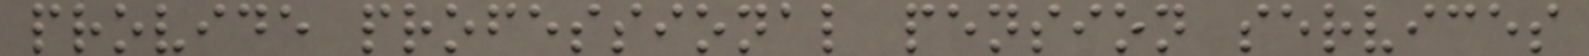provide professional pension services
